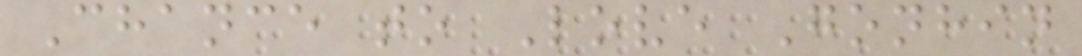Chance to Love Gonhin
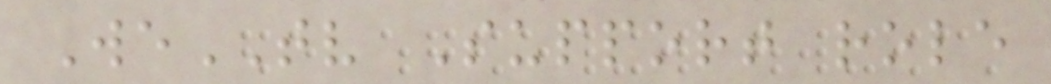WeTV Support role
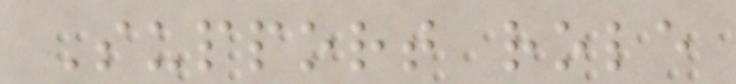Support role
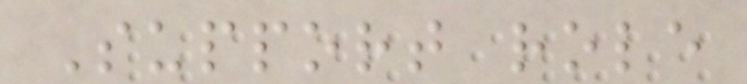Support role
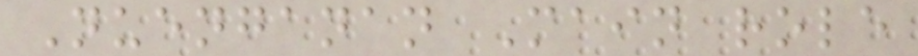Nuenganan Main role
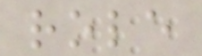role
